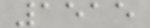1515
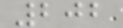202
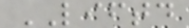LIFTD
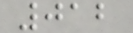012
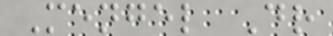Mengel Dr
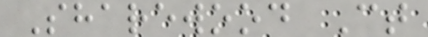Sharewood Ct
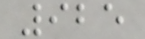925
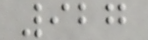927
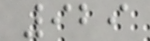929
